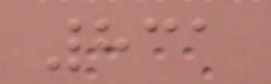831
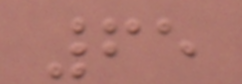65
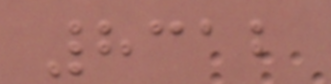8312
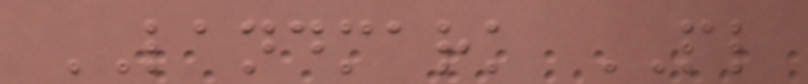LANDMARK PL
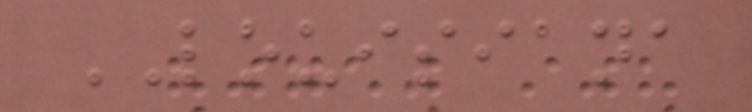LOUISIANA
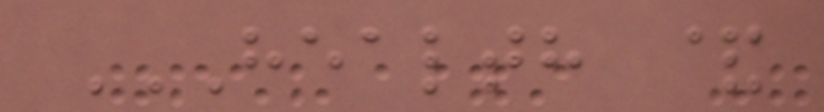HEALTH &
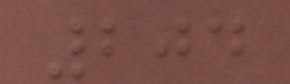204
